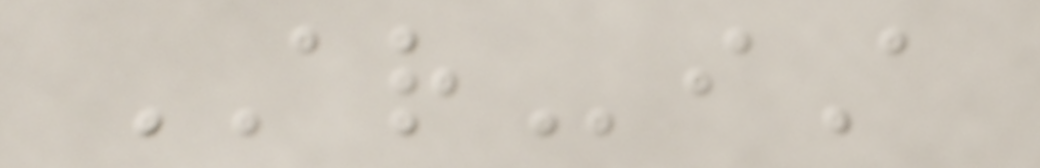ARiA
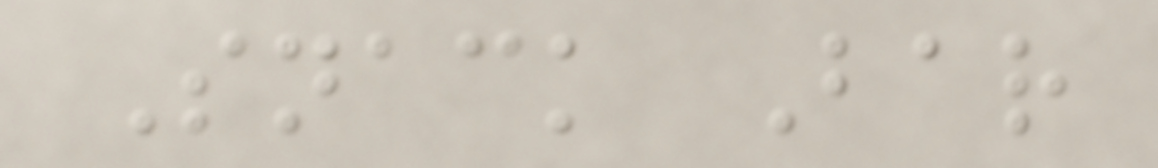Snack Bar
